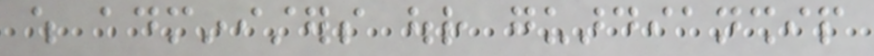which administers our guardianship
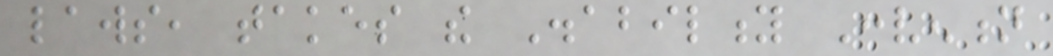laws, takes the Disability Convention
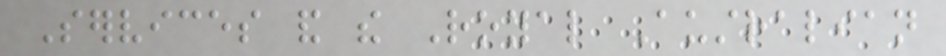Services and the Royal Australian
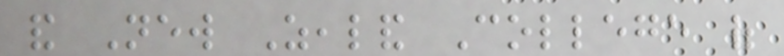and New Zealand College of
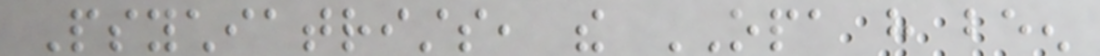Psychiatrists, the OPA have been
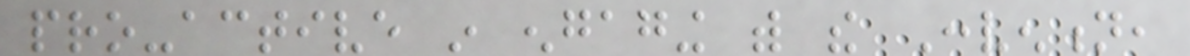pro-active in engaging with the Convention,
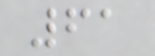61
